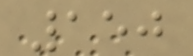150
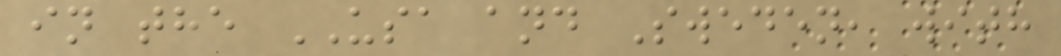in the USA and Sweden, with
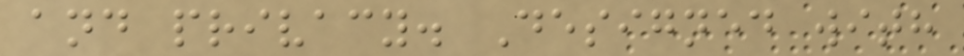and privacy. Designed with
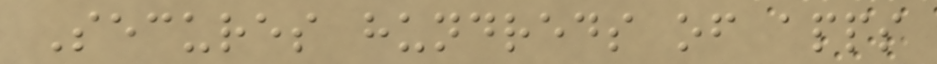Secures hundreds of apps
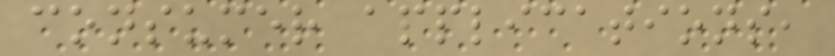consumer applications,
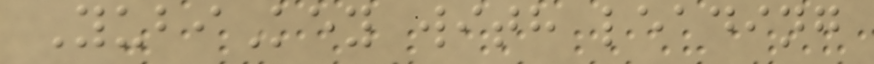YubiKey with leading
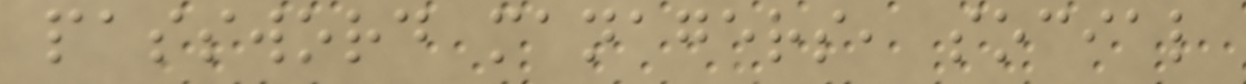password managers, social
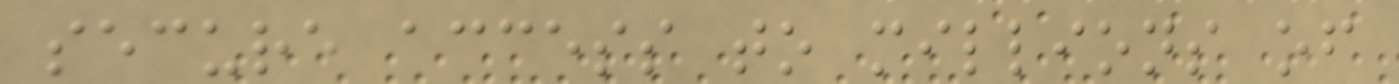secure access to millions of
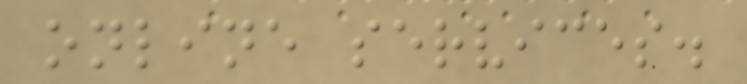online services.
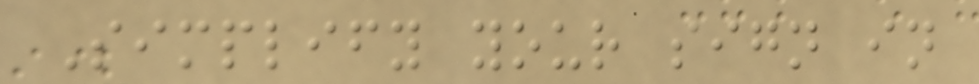Simplify your sign in
